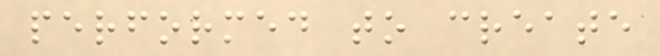performed to create
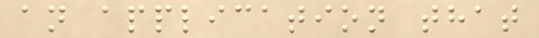an application that
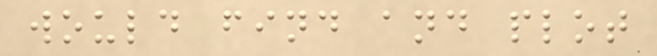would find and plot
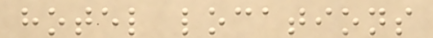hotel locations
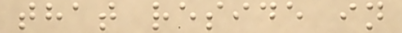that reside in
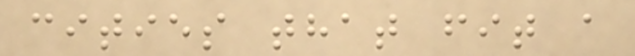cities that fit a
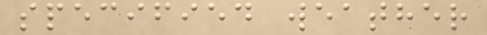specified weather
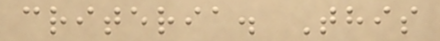criteria. This
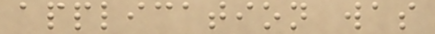application was
